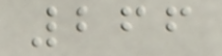266
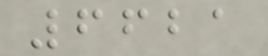6621
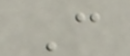C
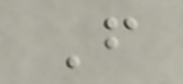F
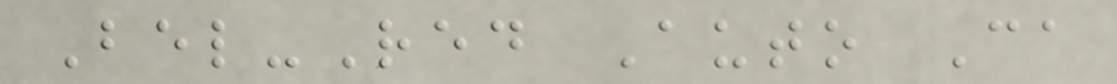Bel-Red Auto Ca
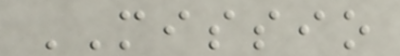MISSIO
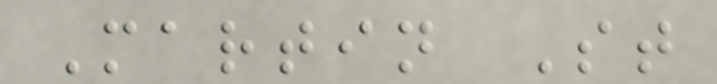Martin St
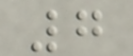7
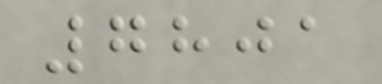7801
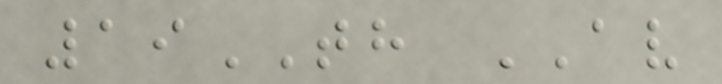19TH AV
